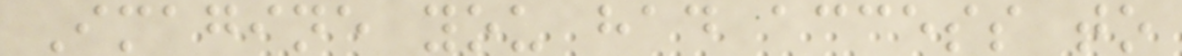Imagine you had access to
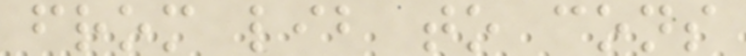from lib to cons
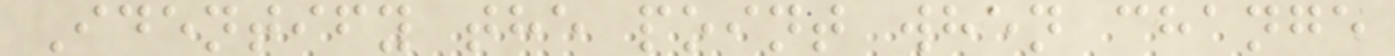Identify the point when change
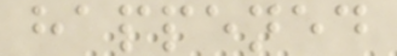happened
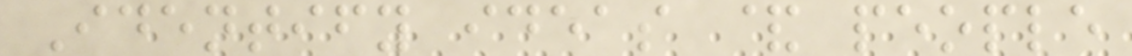Identify ideas & people
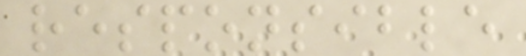responsible
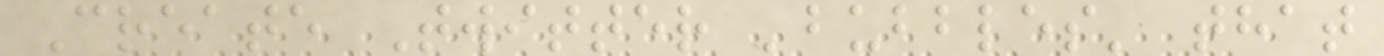Create Twitter 'bubbles' that
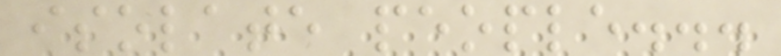isolate people...
